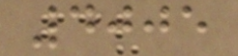4005
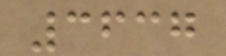3637
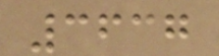3637
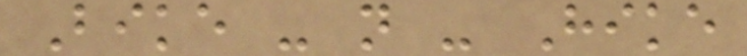Bike - n - Hike
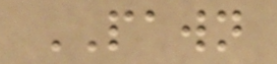PAWN
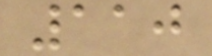110
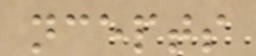ncepts
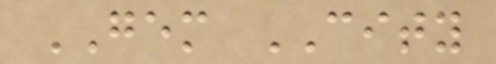GEM CITY
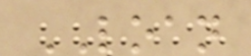LOAN
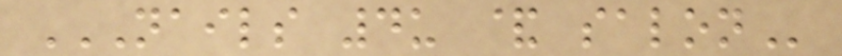NAILS 4U & SALON
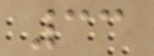33
